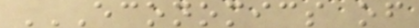ECONOMICS OF
